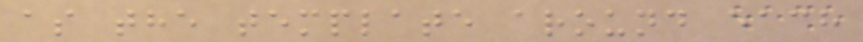as the template around each
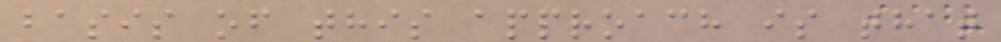basis of this approach is that
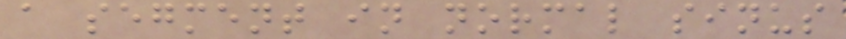a segment in normal sinus
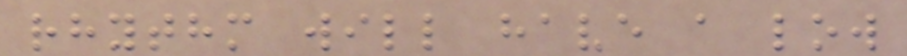rhythm will have a low
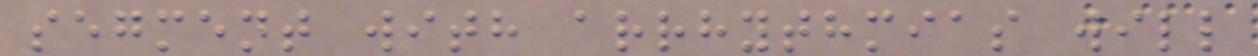segment with arrhythmias will
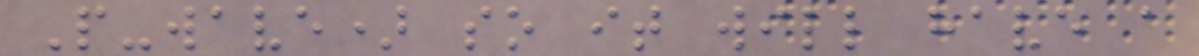P-wave) so it will have a
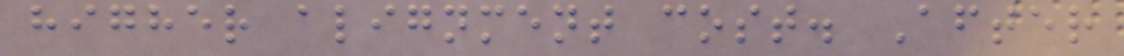higher alignment cost. After
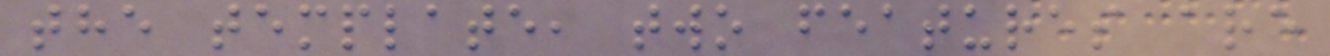the template, two features are
